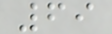69
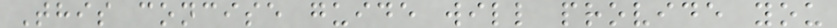This concise guide will provide you
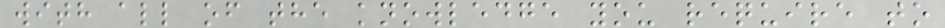with all of the knowledge you require to
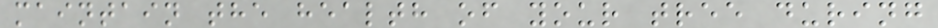maintain the health of your tree during
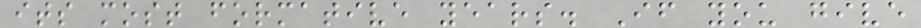its most formative years. If you give
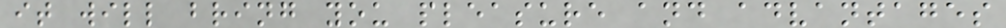it will bring you pleasure and advantages
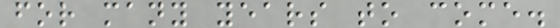for many years to come.
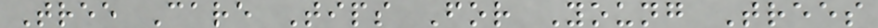Tree Care Tips For Young Trees
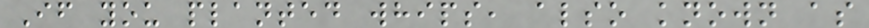If you planted whips, also known as
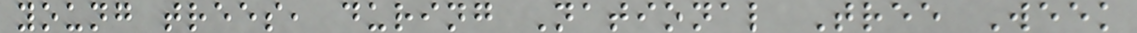young trees, during National Tree Week
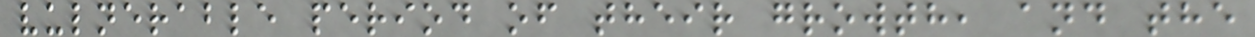vulnerable period of their growth, and the
